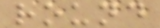round
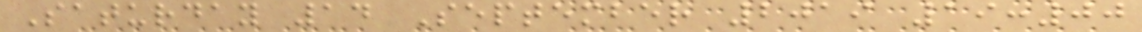Saturday 14 September 2019 19:00
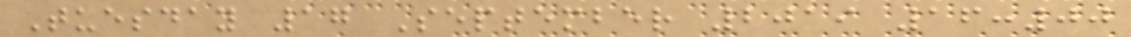Tuesday 17 September 2019 16:00
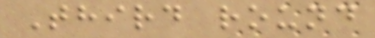Third round
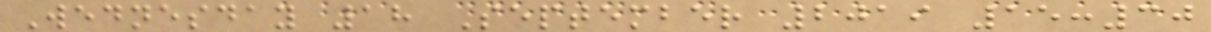Wednesday 18 September 2019 15:30
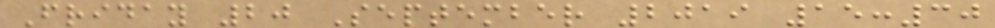Friday 20 September 2019 15:30
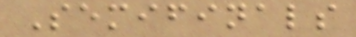Semifinals
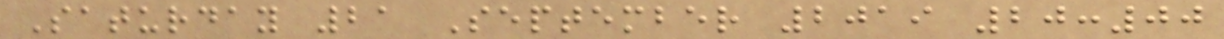Saturday 21 September 2019 20:00
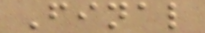Final
